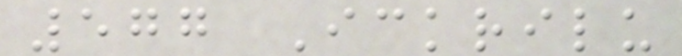577 Ickrilu
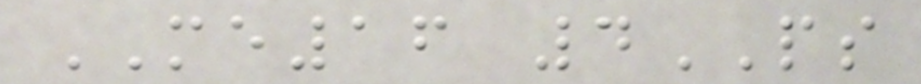ME16 4PS
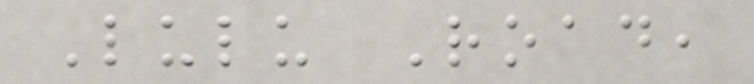Lulu Road,
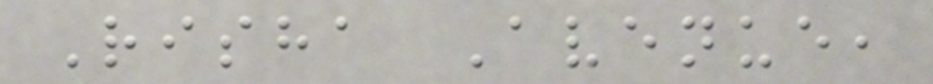Risha Avenue,
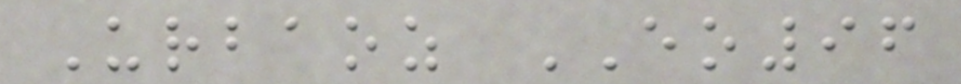Urbaoz EO96
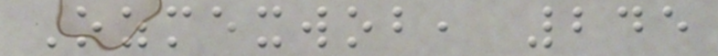Ozmexwob, 245
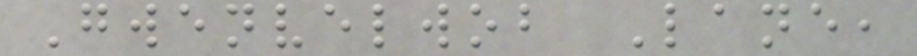Gwenvelwob Lane,
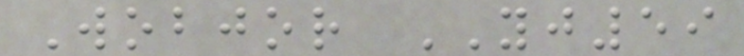Wobjor YJ59
